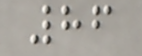86
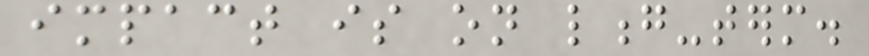impact is on long-term.
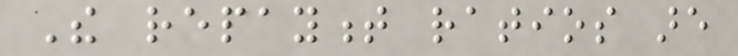The repayment ratios are
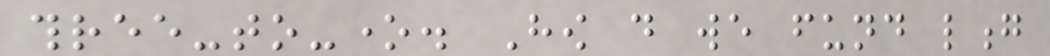three-to-one. How do we fund long
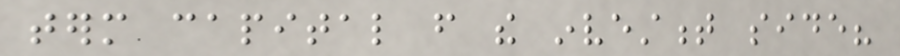term capital from the investment side?
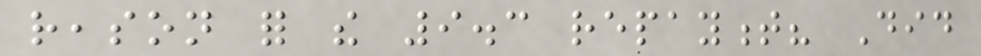reason for the 9.3 repayment? Did
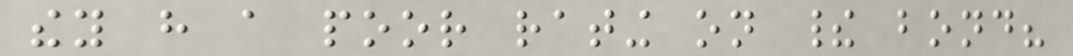they have a poor rating on their bond?
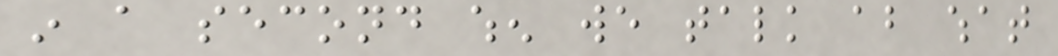in a second when we talk about what
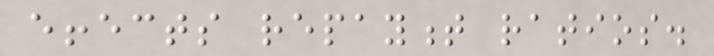effects repayment ratios.
